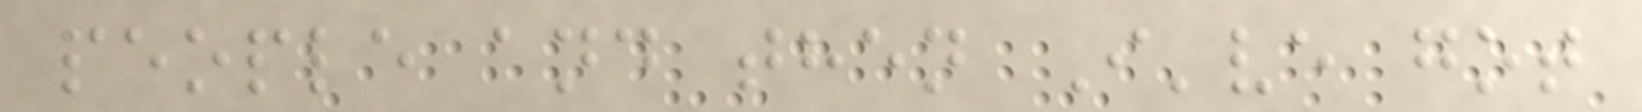people and then I've got
